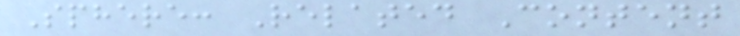Sphere: Related Content
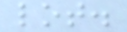lot.
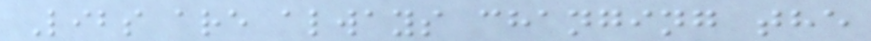Libs are always changing the
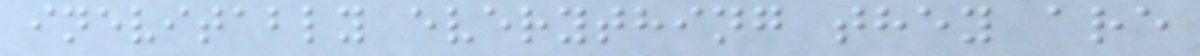inevitably everything they are
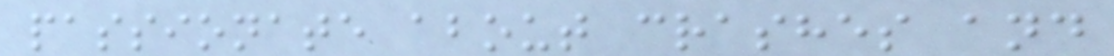passionate about crashes and
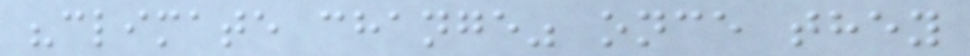"climate change" once they
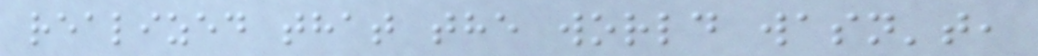realized that the world wasn't,
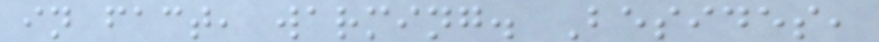in fact, warming. Besides,
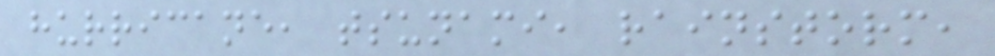hurricane, tsunami, rainstorm,
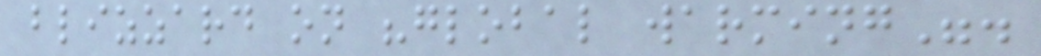blizzard on "global warming".
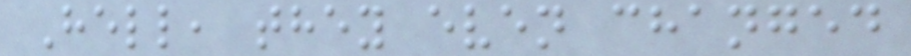Hell, they even changed
